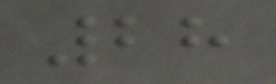28
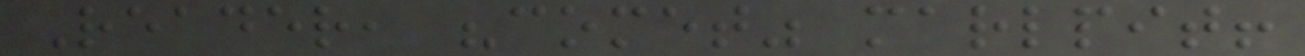Reader, "comet" marlpit!
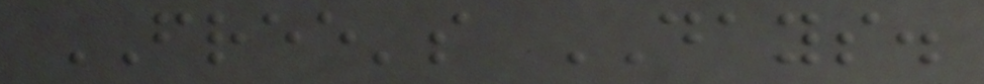FREE's DAYS.
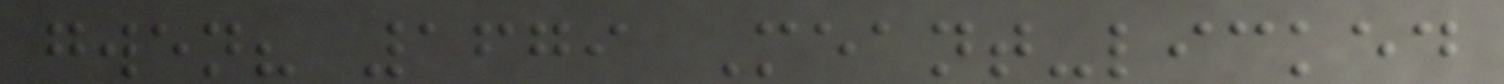gwen? 1679 Meant-licked
